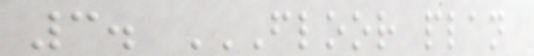3. FLOOR PLAN
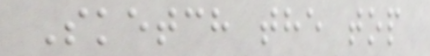Sketch the top
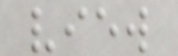view
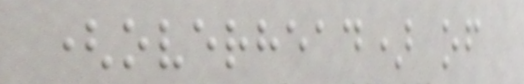(overhead) of
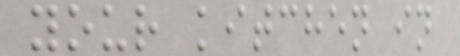your kitchen in
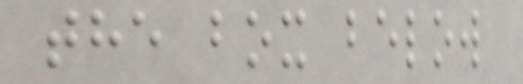the box below
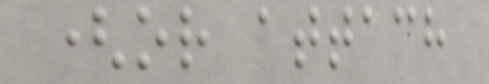(or attach
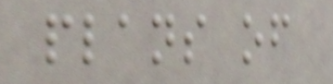plans of
